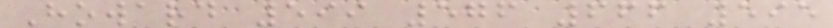Howard 599 576 666 595
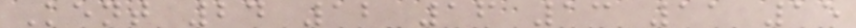Kent 24 12 16 13 11 15
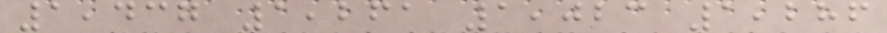1,437 1,261 1,023 1,286
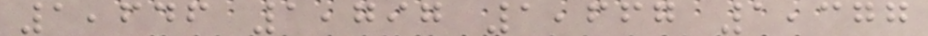1,646 1,797 1,667 1,377
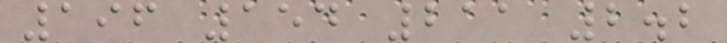196 154 211 2.2
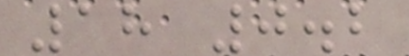18 0.2
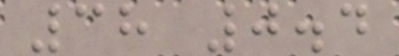38 0.4
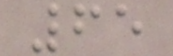65
